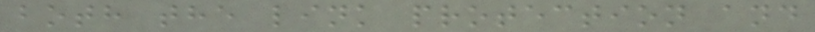both the link protection and
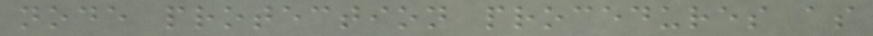node protection procedures as
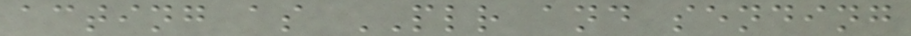acting as PLR and sending
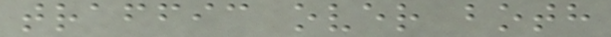traffic over both
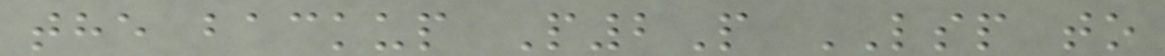the backup P2P LSP to
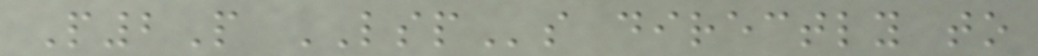P2P LSPs directly to
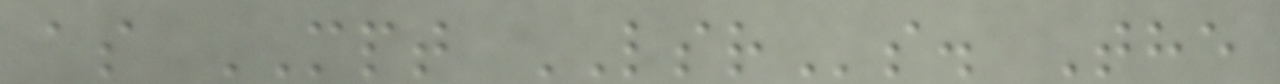as MPT LSRs. The
